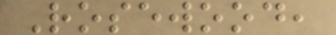Rosewood,
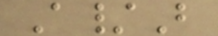A/B
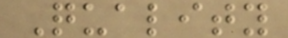Quality
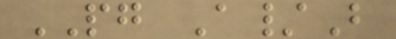PG A/B
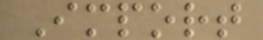Import
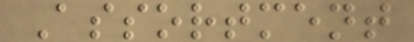Assortment
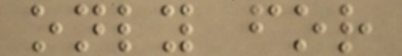only for
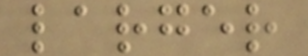larger
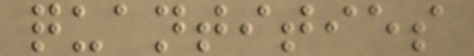quantities
